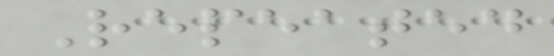Repeated
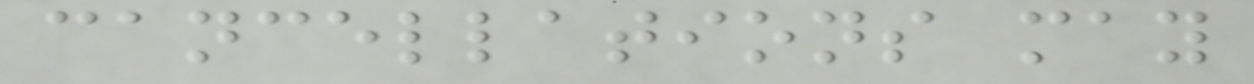cancellations may
